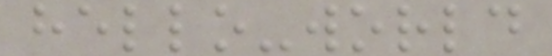hello-world
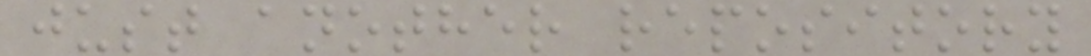just another repository
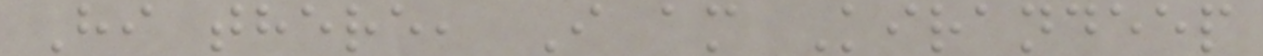Hi there, I am Kirandeep
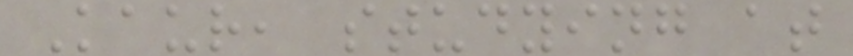Kaur, studying at
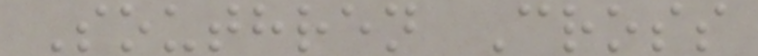Southren Cross
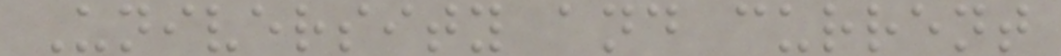University and current
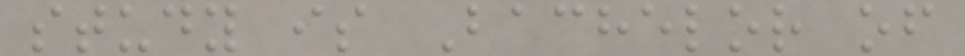study is Bachelor of
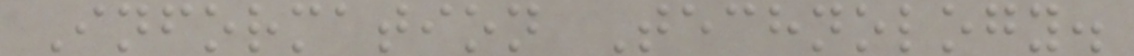Information Technology.
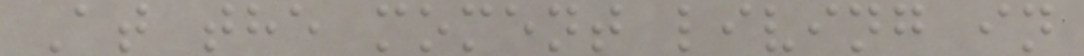At the moment living in
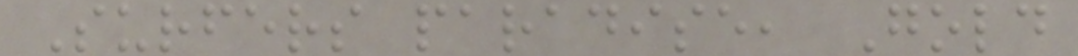Surfers paradise, Gold
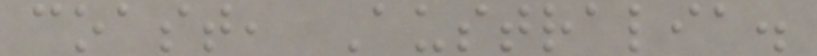coast, Australia.
